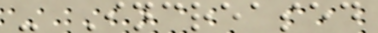- Increased
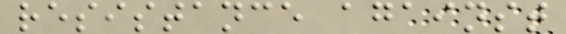resistance against
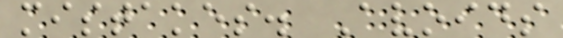mistakes. Avoids
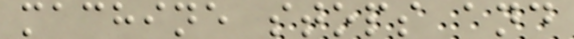machine stops and
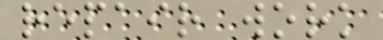repair work
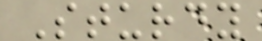Sturdy
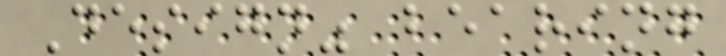Design" bearing
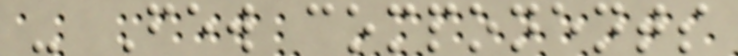- Few components
